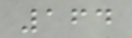164
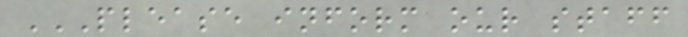PLEASE INFORM OUR STAFF
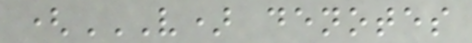(V) DENOTES
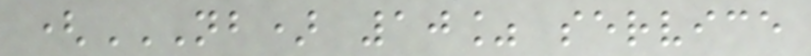(NB) 10% SERVICE
